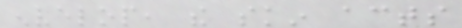envelop, the skin acts
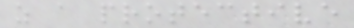as a protective
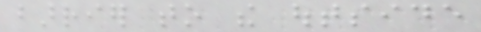barrier to the outside
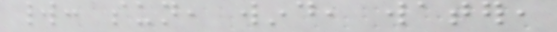world: sun, wind, water,
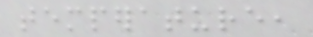temperature,
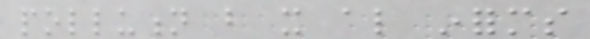pollution but it also informs
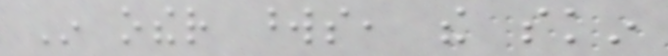In other words, the skin
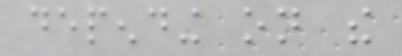depending on the
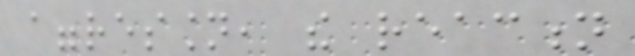aggression, the reaction
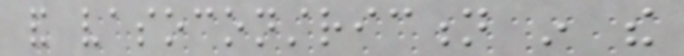and vasoconstriction in the
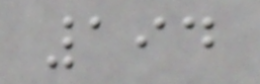194
